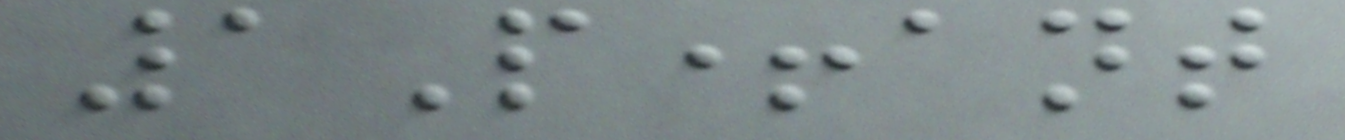1P+ant
